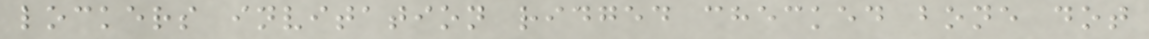lockers invitation ridged checked bone dot
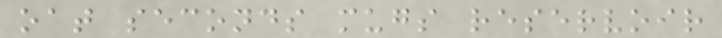oat seconds mugs reservoir
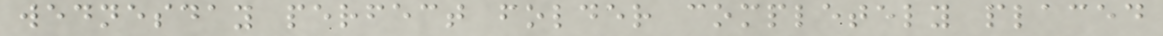wednesday perfect folder completely placed
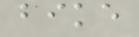bike
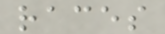races
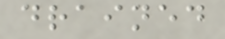drained
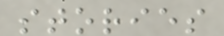stories
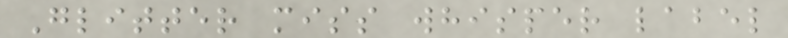Glitter miss whisper label
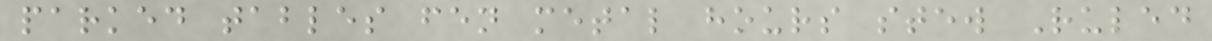parked tables fen metal hours stew Ruled
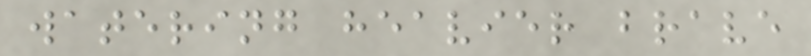watering heavier brave
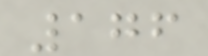176
